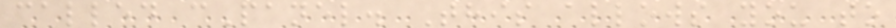called cPanel. This allows you to
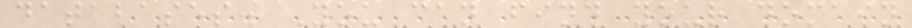databases. You can find your domain
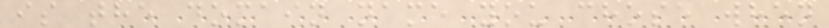is the domain name you chose when
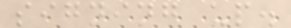signing up.
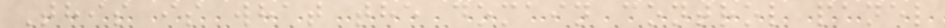This is what the domain control panel
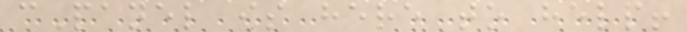cPanel is here to help!
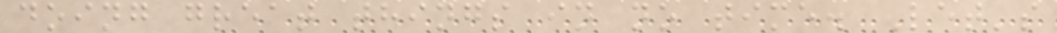doing great things in no time. Let's
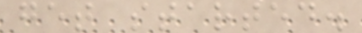get started.
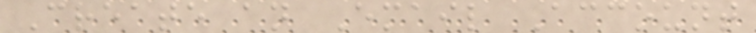Create an Email Account
